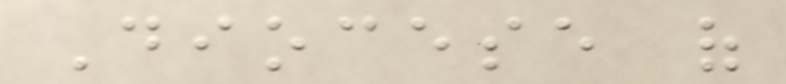Diocese of
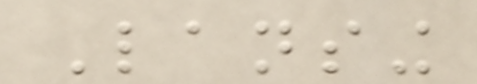Lansing
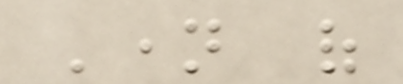Name of
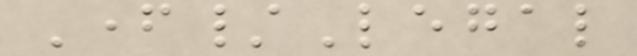Father/Legal
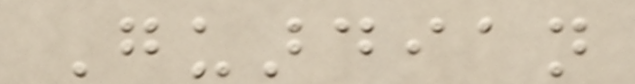Guardian
